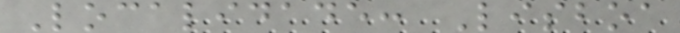Localidade: Lisboa
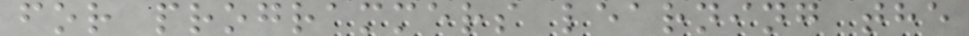for programmers learning the
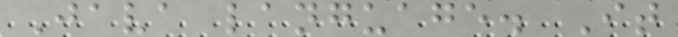Java language. It
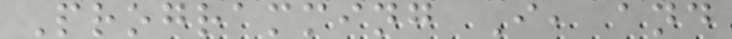Programming I, and
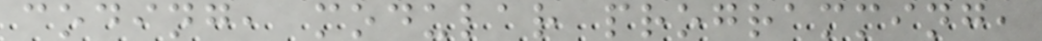coding, modular programming,
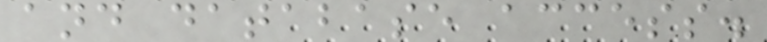and database access.
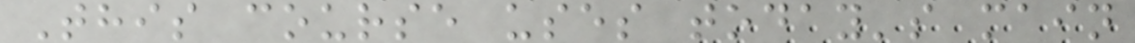This course uses today's main
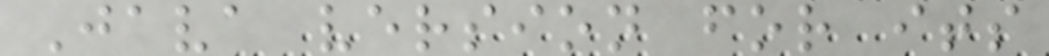Java version for its
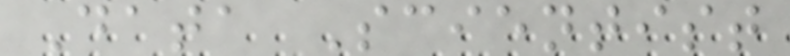Data Scientist
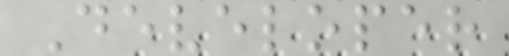Developer
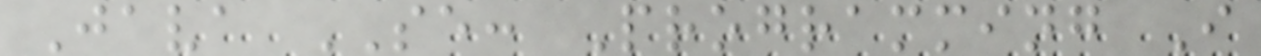Java SE: Programming I
